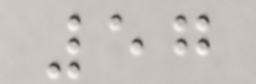57
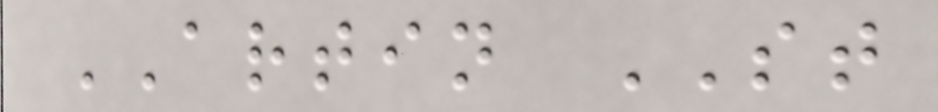ARTIN ST
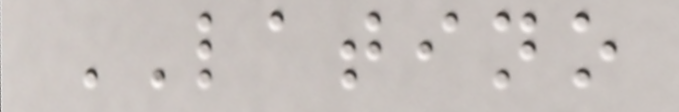LATINO
